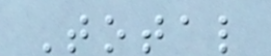Total
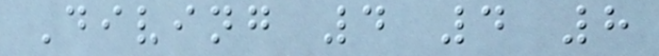Diving 4 4 8
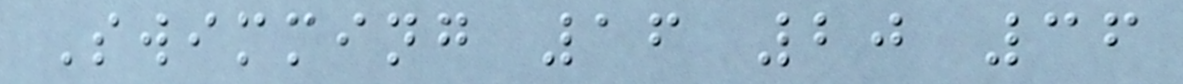Swimming 16 20 36
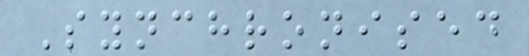Synchronised
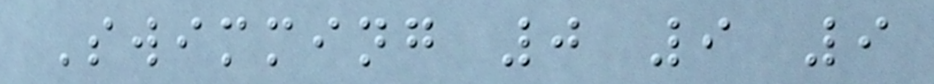Swimming 0 9 9
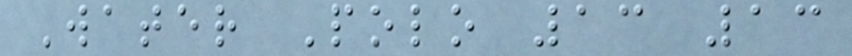Water Polo 13 13
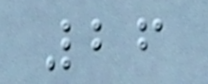26
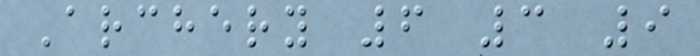Archery 6 3 9
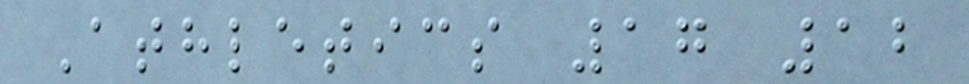Athletics 17 12
